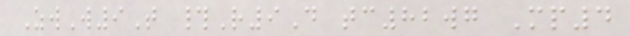ZwW9T #R9D tc82wg Mp4
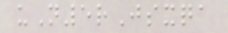uN5rJsxqa
